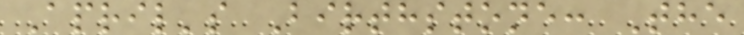April's Birthstone: The
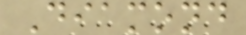Diamond
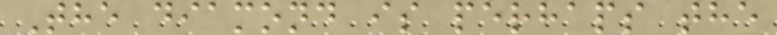The diamond is perhaps the
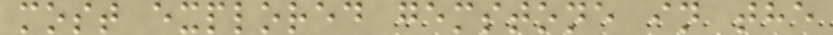most explored gemstone in the
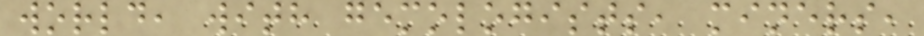world, with gemologists, miners,
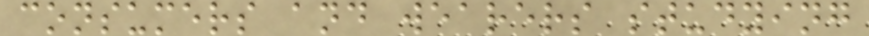consumers and wearers studying
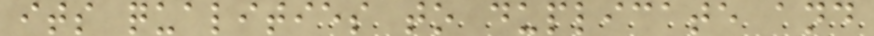its qualities to duplicate and
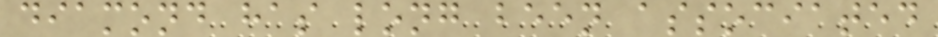diamond has long been associated
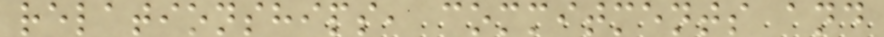relationships, commitments and
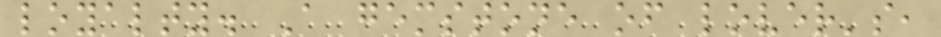loyalty. A gemstone of lover's,
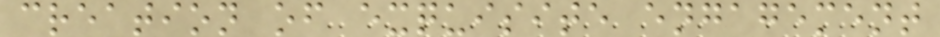creation of exquisite engagement
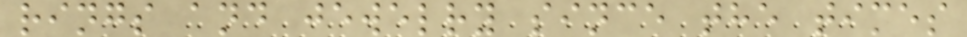rings and jewelry since the times
